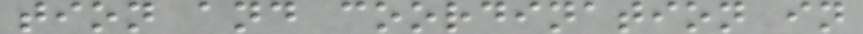tion and coordination in
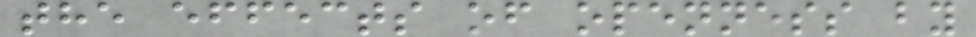the effects of openness by
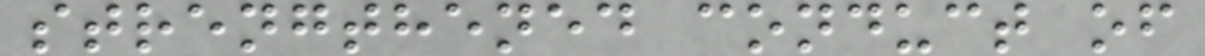strengthened conduct of
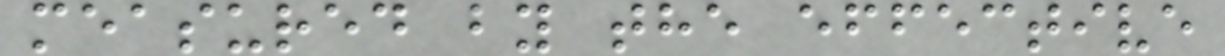measured by the effective
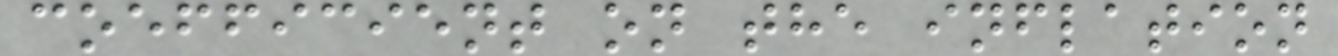coefficient on the inflation
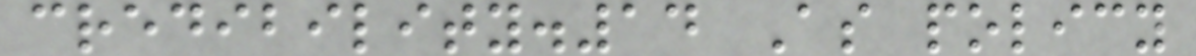credibility.14 As policy
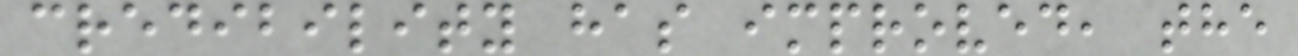credibility has improved, the
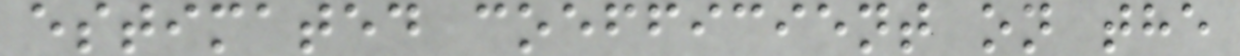estimated coefficient on the
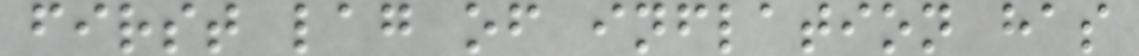first lag of inflation has
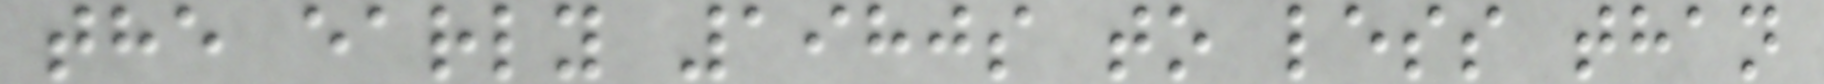the early 1980s to less than
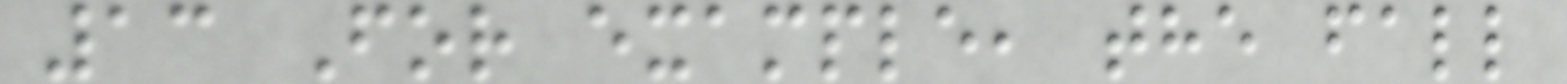13 For example, the fall
